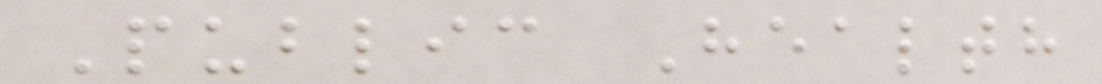Public Health
